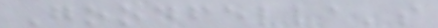Goodfella's
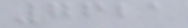7621
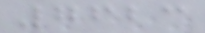7623
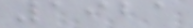1921
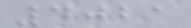4021
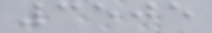3505
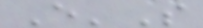E'S
